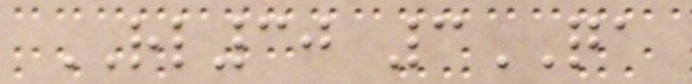RL30 3QA
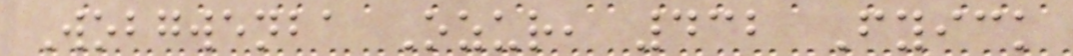Wobgwenba Ozur, 432 Fyick
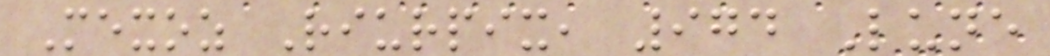Mexoz Riurpix, 974 Lune
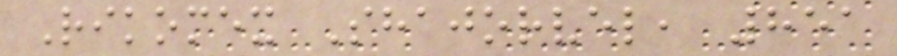Rikomex Shajorvel, 851
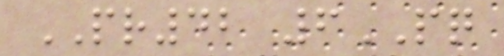PR42 6PQ
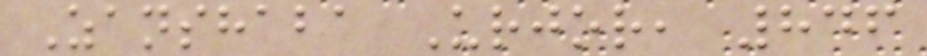Zanshaba Urjor, 846
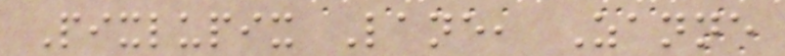Pixlupix Lane, Zanne
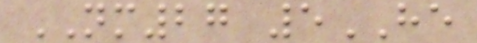NM27 5HE
